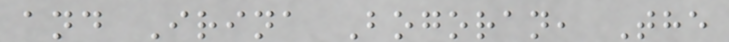and Irina Bogoran, The
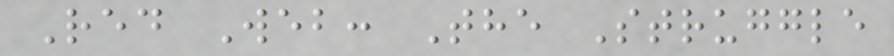Red Web: The Struggle
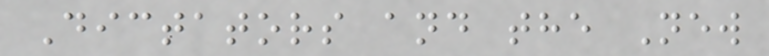Dictators and the New
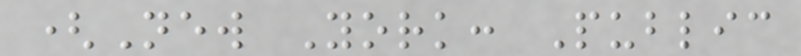(New York: Public
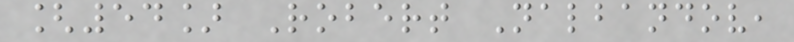[54] Robert Nalbandov,
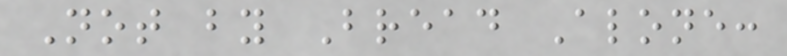Not by Bread Alone:
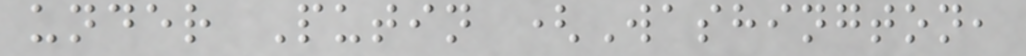under Putin (Washington,
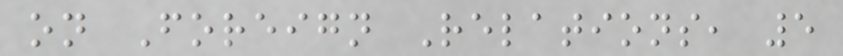on Foreign Relations, 5
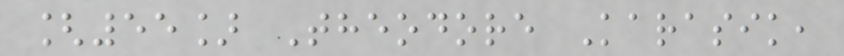[55] Theodore Karasik,
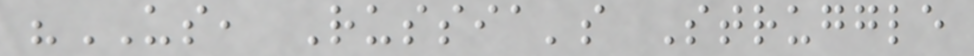"US, Russia's Struggle
